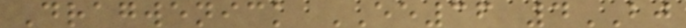Dragwenick EE36 4BJ
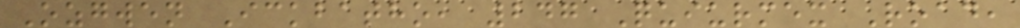Ozgwen Ickbatho, 247 Quiurmex Road,
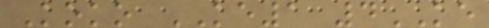Koko KE1 4KE
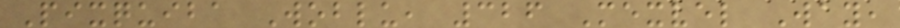Pixquiba Woblu, 326 Mexvel Way,
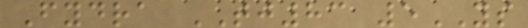Fydra TJ83 5YS
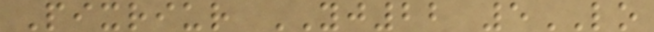Pixriur YJ22 5LO
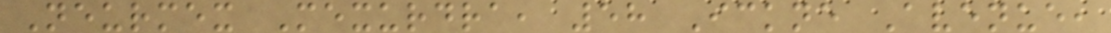Neurmex Mexurdra, 58 Ickne Avenue,
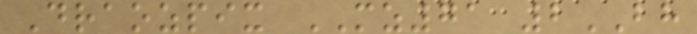Draozpix MZ71 2BH
